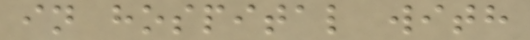in hospital with
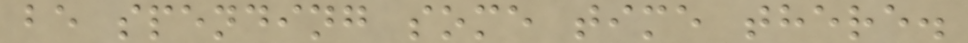be spending some time there.
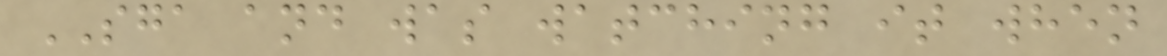SGA and was watching it when
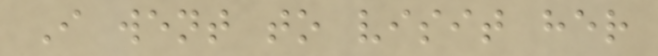I went to visit her
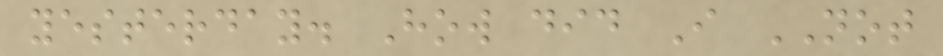yesterday. How did I NOT
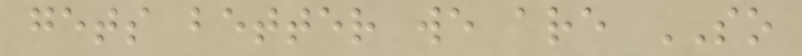gets better we are SO
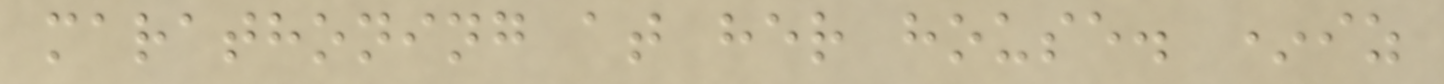marathoning at her house. *iz
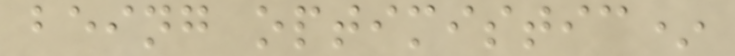being optimistic*
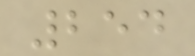254
